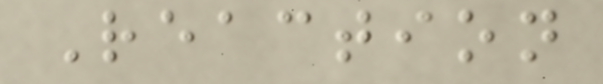Reaction
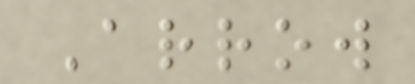Arrow
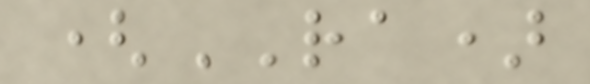(RA)
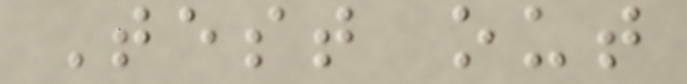Test out
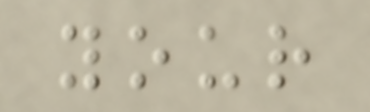your
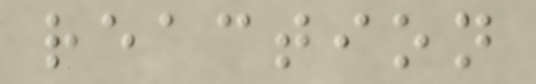reaction
